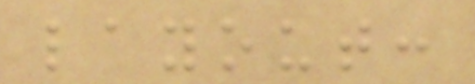layout:
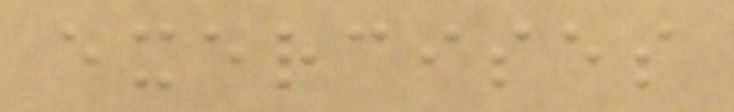exercises
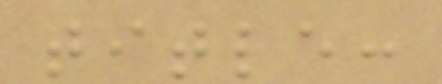title:
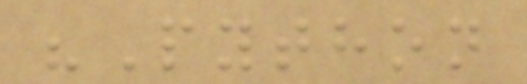"Python
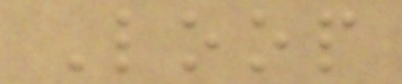Loop
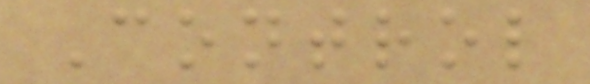Control
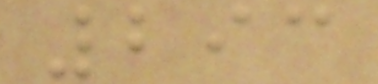293
